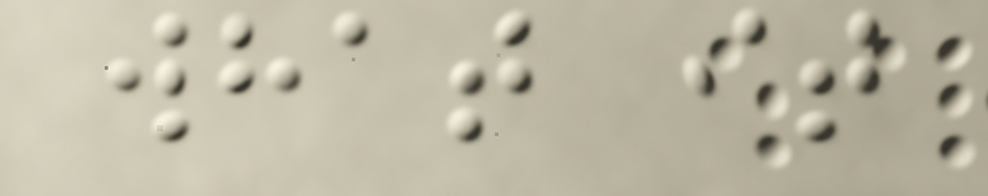what it
